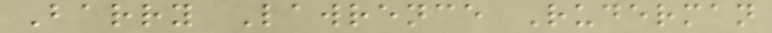Barry Lawrence Ruderman
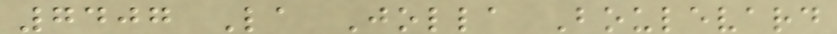7407 La Jolla Boulevard
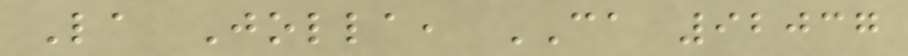La Jolla, CA 92037
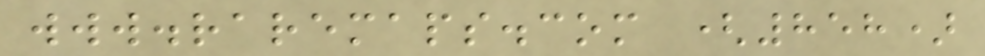www.raremaps.com (858)
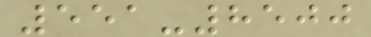551-8500
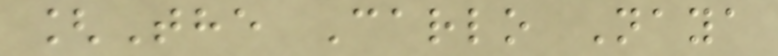[The Carlo Naya
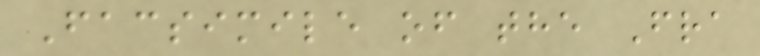Facsimile of the Fra
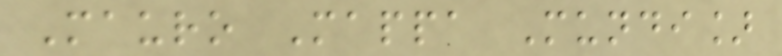Mauro Mappa Mundi]
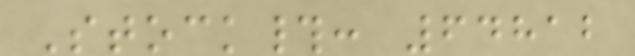Stock#: 64812
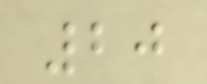20
